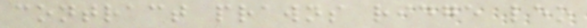contract prawns ridge leo
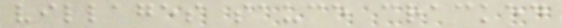villages sauce cracked
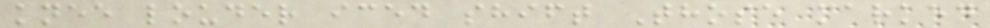knee louder iced shift Those marked
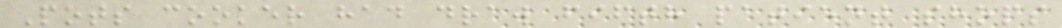Pots cooker had draw fifth patient shops
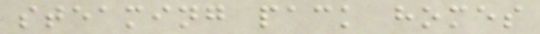steaming pack homes
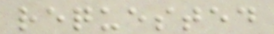requested
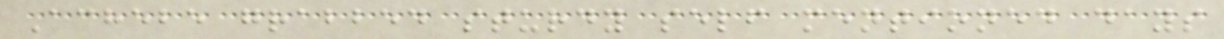Achebe grabbed sturdy self mentioned days
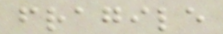fragile
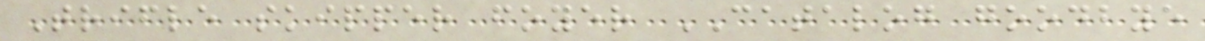Trifle skipper foyer CATALOG goodbye
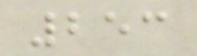253
